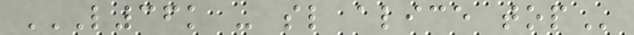L36K - SL ALICE TOP
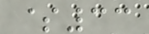$33
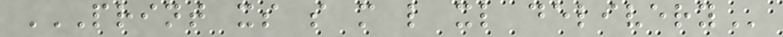PRINT XS S M L XL DELIVERY
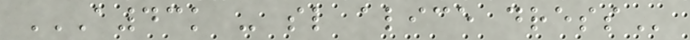A43K - SL ALICE DRESS
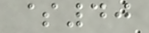$40
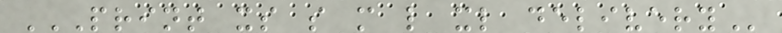PRINT XS S M L XL DELIVERY
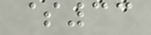$33
